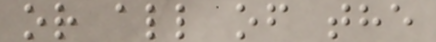or all of the
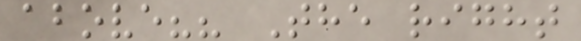above?? The right
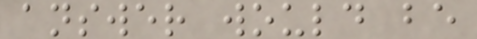answer would be
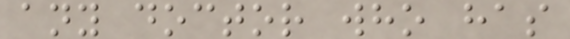any doctor who has
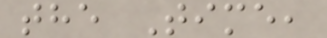the Time,
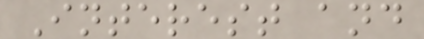Interest and
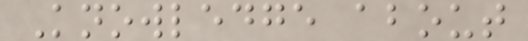Knowledge about
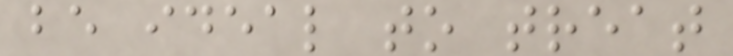be ideal to treat
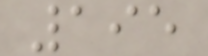195
